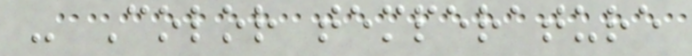- Color temperature
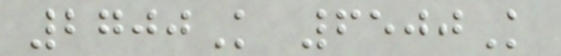2700K 6500K
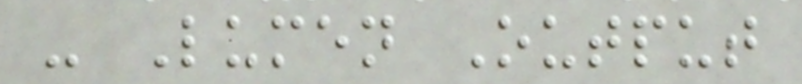- Lumen Output
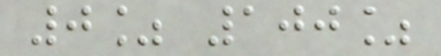0% 100%
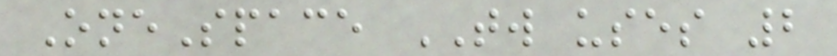OneSpace TW uses 2
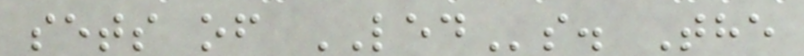sets of LEDs. The
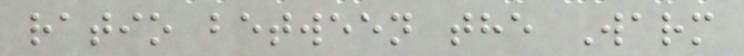ratio between the Warm
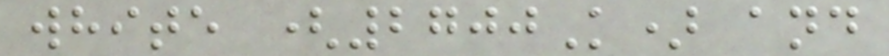white (2700K) and
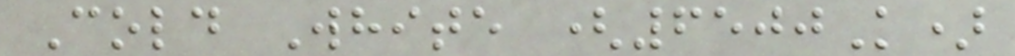Cold White (6500K)
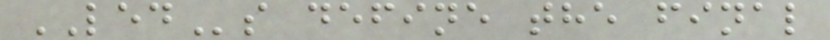LEDs define the final
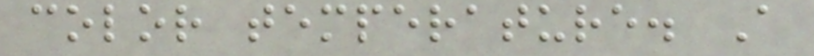color temperature. A
